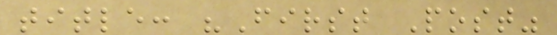title: "First Post"
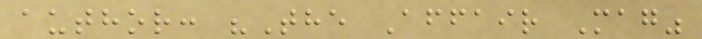author: "The Affair Mag"
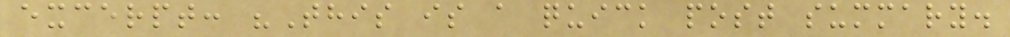excerpt: "This is a quick post summary.
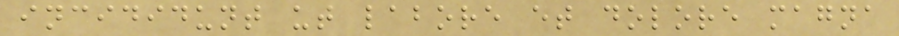incididunt ut labore et dolore magna
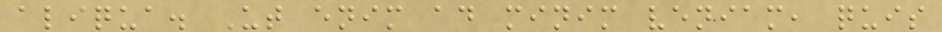aliqua. Ut enim ad minim veniam, quis
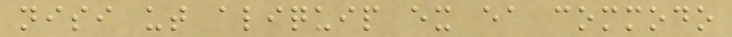nisi ut aliquip ex ea commodo
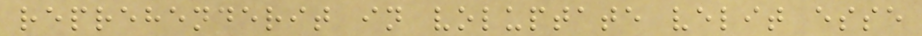reprehenderit in voluptate velit esse
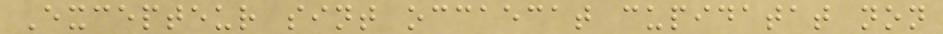Excepteur sint occaecat cupidatat non
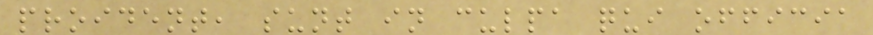proident, sunt in culpa qui officia
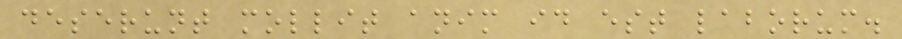deserunt mollit anim id est laborum.
